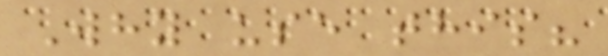Why use this?
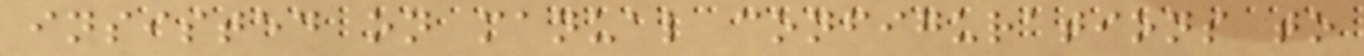insisted on manual configurations to
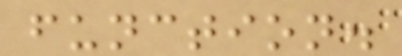function.
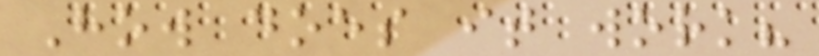How does it work?
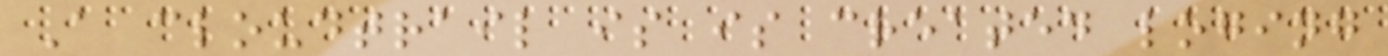A cloudtrail is is created loging
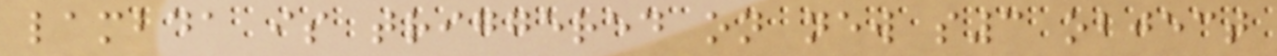lambda is triggered on new s3 object
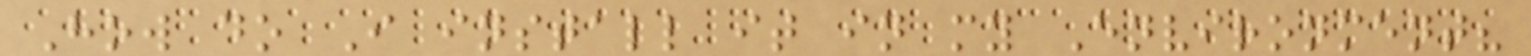How do I install it in my Environment?
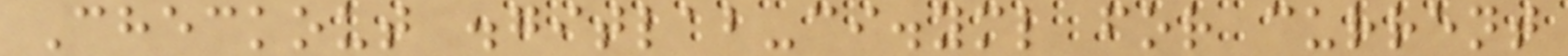Checkout .gitlab-ci.yml for current
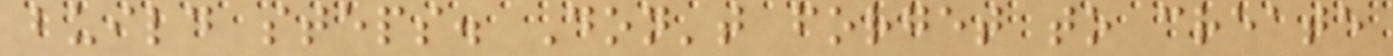build steps. Don't forget to create
